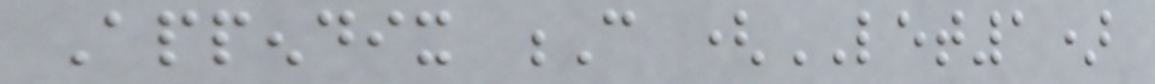Appendix C (LET1)
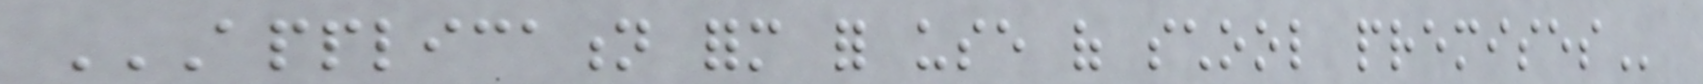APPLICATION FORM FOR USE OF SCHOOL PREMISES
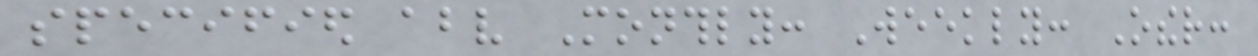specified above Monthly: Weekly: Other:
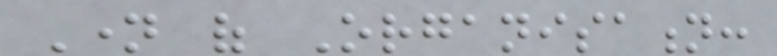Name of Organisation:
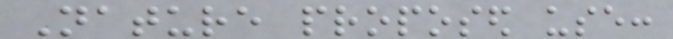Nature proposed use:
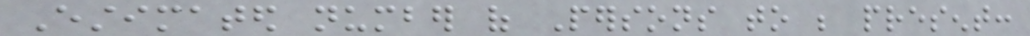Estimated number of Persons to be present:
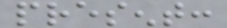present:
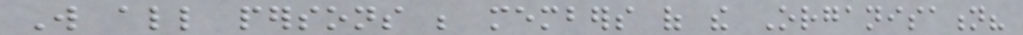Will all persons be members of the Organisation?
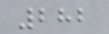282
